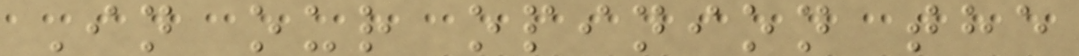In our opinion the
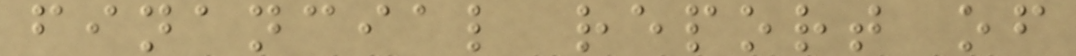financial report of
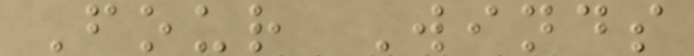Four Winds
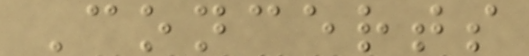Concerts
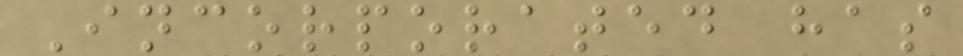Incorporated has
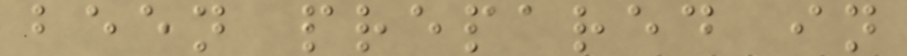been prepared in
